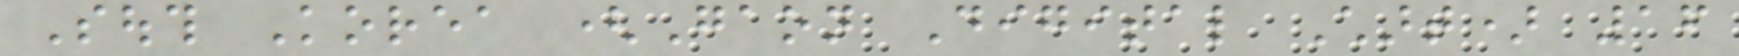South Korea (Gaon Digital Chart) 16
